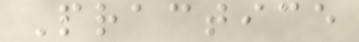Practice
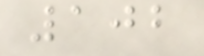102
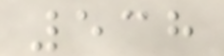538
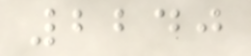2240
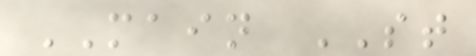MAIN ST
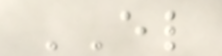EL
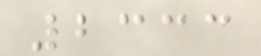2333
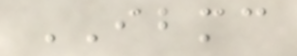IBMC
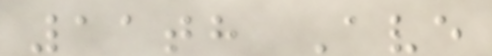11th Ave
